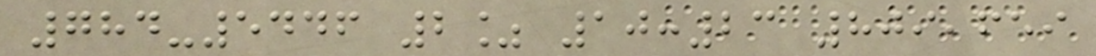784-5446 2% 10:23 809,659
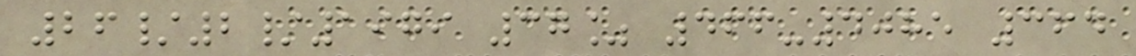26/2/1979 37% 466-4085 364
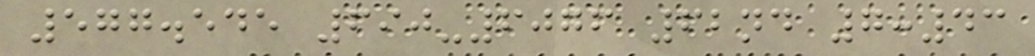577.545 690-6076 62nd 7:43
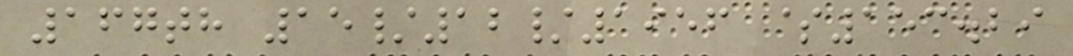167th 15/12/1956 $153.29
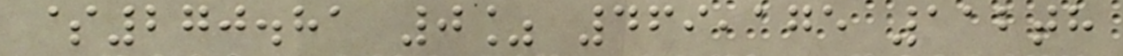$270.81 0% 469,175 112th
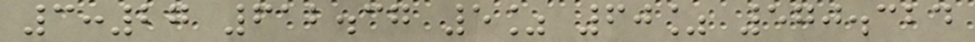3:27 612.37 5% 60% 570.324
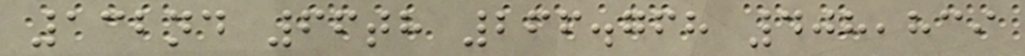132nd 66th 266.768 408,839
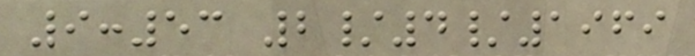9:53 2/4/1969
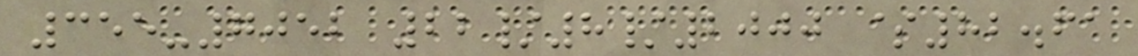355-7052 22/8/2000 $82.61
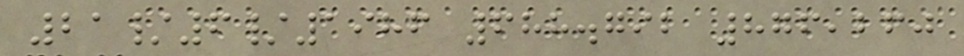21/6/1986 688.792 876,260
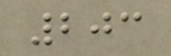203
